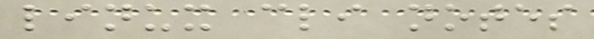linux cli notes
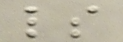ls
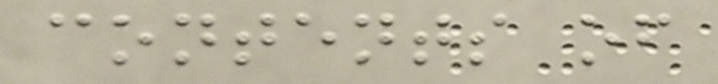contents of
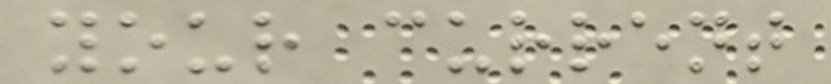your current
